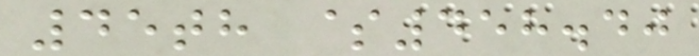45th $458.40
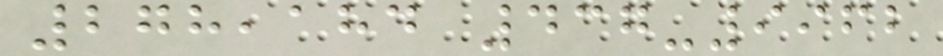278,184 437-9962
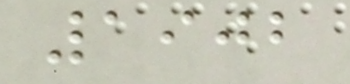1902
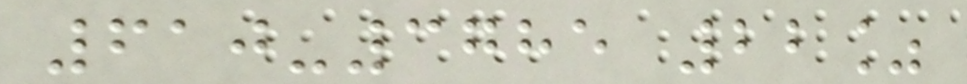610-3785 22%
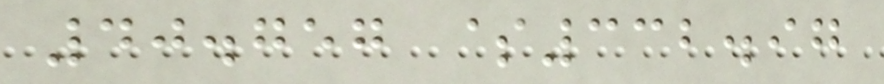40.757 $332.97
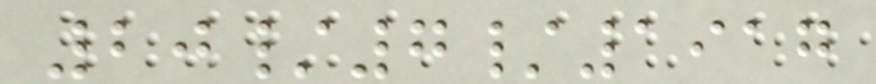20/7/1917
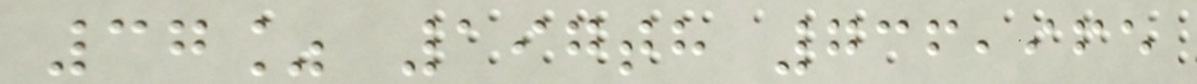37% 197th 736,965
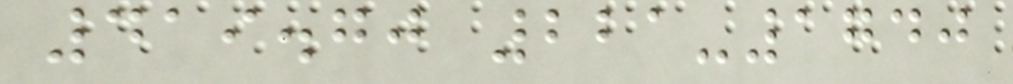419.70 221-1740
